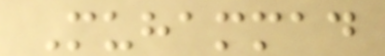Muhammad
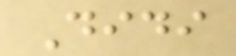Didi
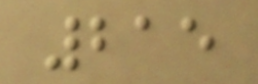215
